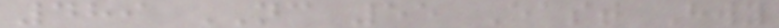489 NC 55 East Hwy
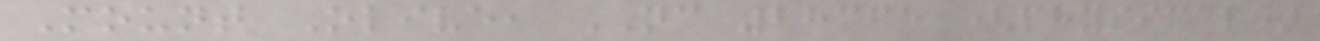Mount Olive, NC 28365 (physical)
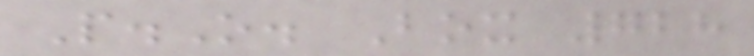P.O. Box 728
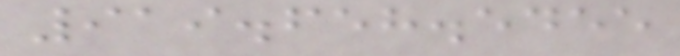919.658.5455
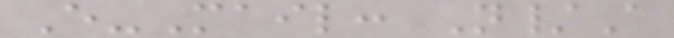E-Mail: N/A
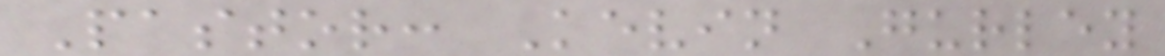Pastor: Kevin Gurley
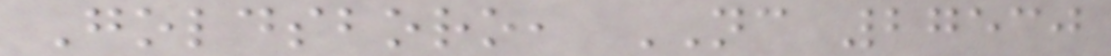Goldsboro, NC 27530
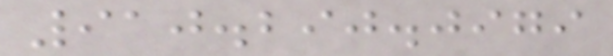910.290.0979
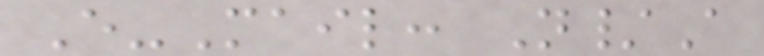E-Mail: N/A
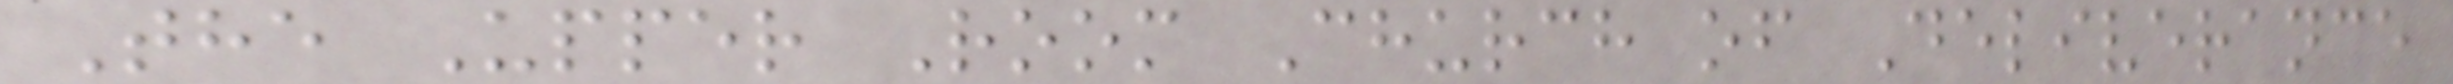The Upper Room Church of Deliverance
